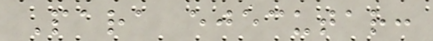Para ejecutar:
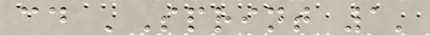cd 'Sprint 1'
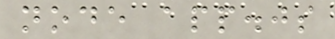node app.js
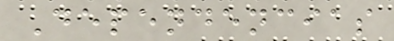Dependencias
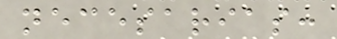necesarias:
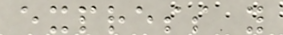express y
